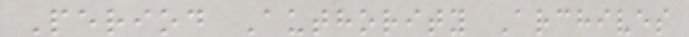Period Authority Archives
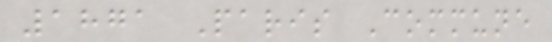1871 Paris Commune
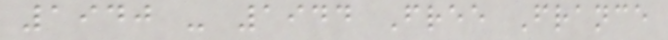1940 - 1944 Free France
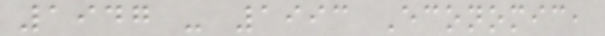1947 - 1993 Economic,
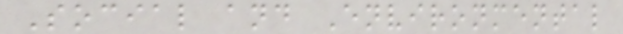Social and Environmental
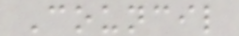Council
